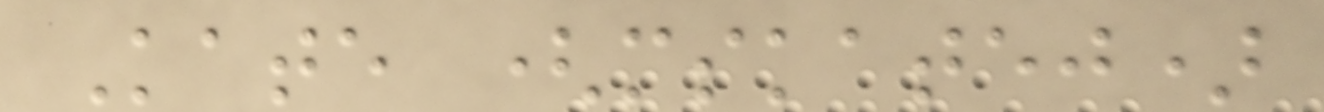Kate (mskatej)
